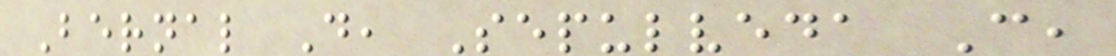Bernal D, Sepulveda C,
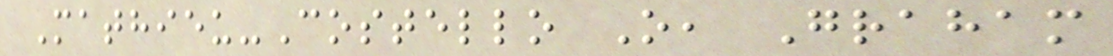Mathieu-Costello O, Graham
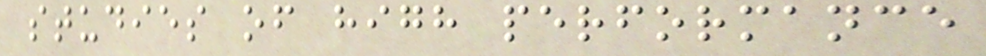studies of high performance
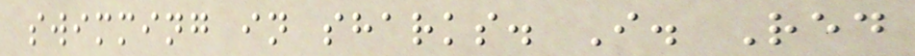swimming in sharks. I. Red
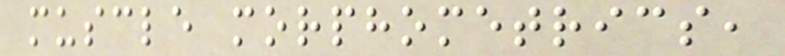muscle morphometrics,
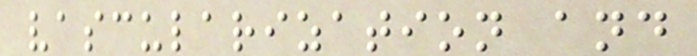vascularization and
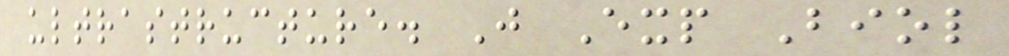ultrastructure. J Exp Biol
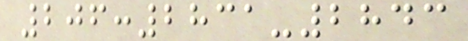206:2831-2843
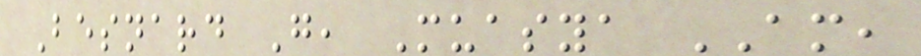Besnard G, Muasya AM,
